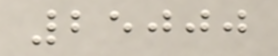25000
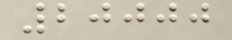20000
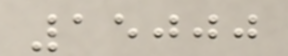15000
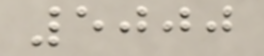5000
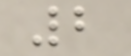2
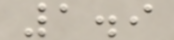1.9
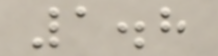1.8
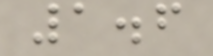1.6
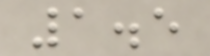1.5
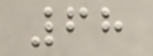68
